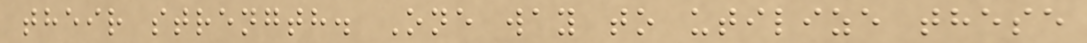their strength. One way to utilize these
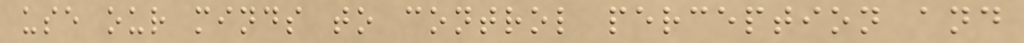use our minds to control perception and
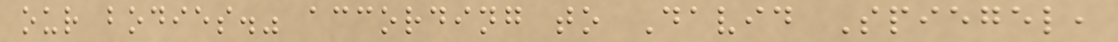our bodies." according to David Spiegel,
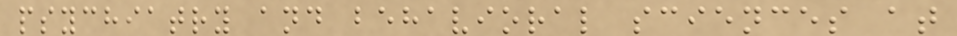psychiatry and behavioral sciences at
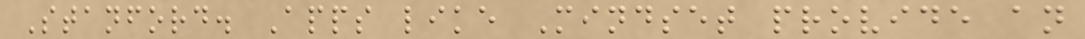Stanford. Apps like Mindset provide an
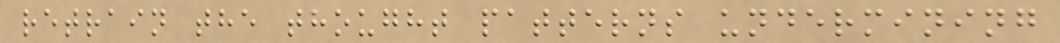retrain the thought patterns undermining
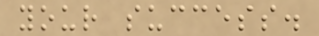your success.
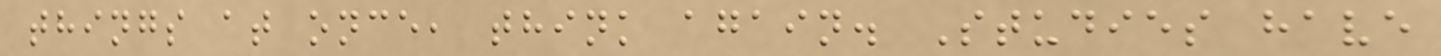things at once, think again. Studies have
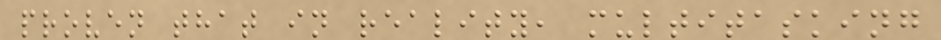proven that in reality, multitasking
